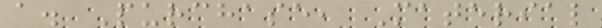a. Purchase, Material
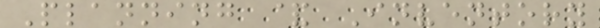Planning & Inventory
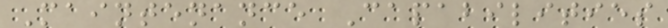Maintenance Capabilities
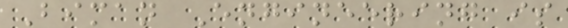Biman Engineering is
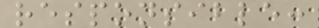responsible:
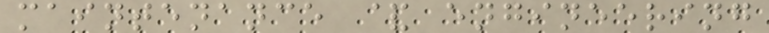maintenance & engineering
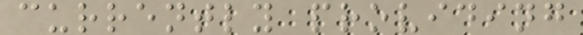currently providing
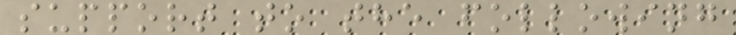support to the following
